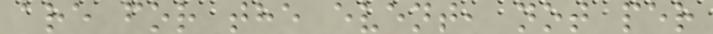are for the event, not per
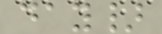day}
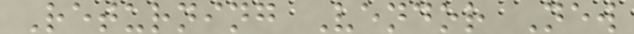Returning Vendor New
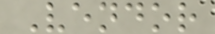Vendor
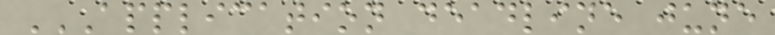APPLICATION DEADLINE JUNE
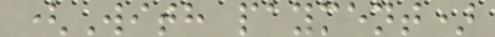(With payment)
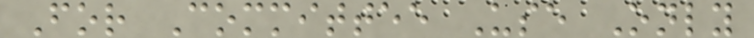For Committee Use Only
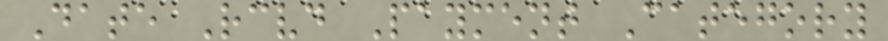Date Rcvd Payment Category
